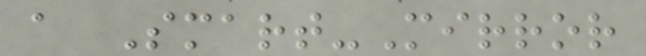a Smart-Mirror
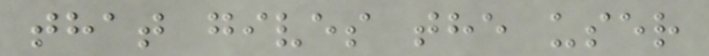that gives the user
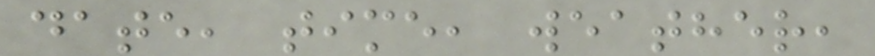date, time, weather,
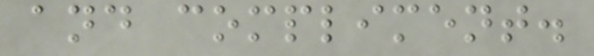and compliment.
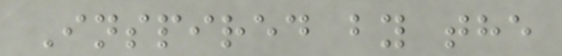Inspired by the
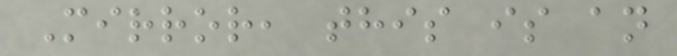Mirror, this is an
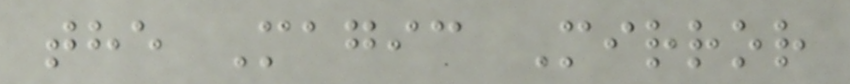the Magic Mirror
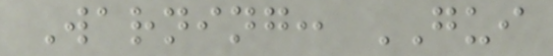Warning: GUI
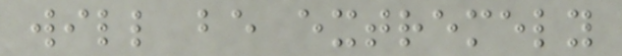will be extremely
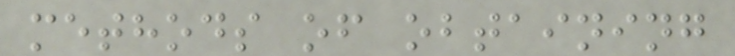methods of obtaining
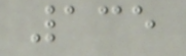135
